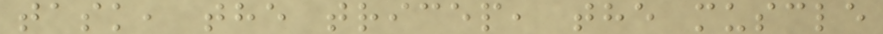task, the tricep, the muscle
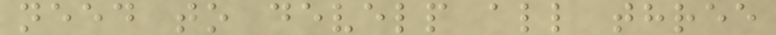need to develp all three
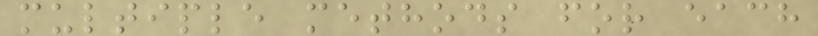multiple methods for each
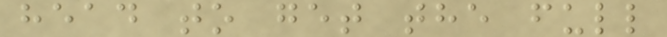head to get the full
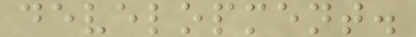development.
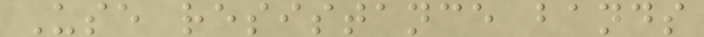Use resistance bands
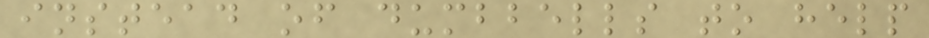instead of dumbbells to help
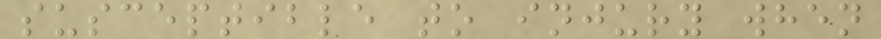susceptible to injury when
